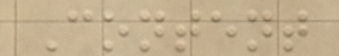Content
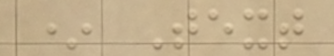* Text
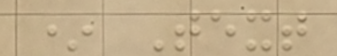* Text
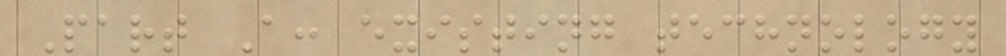Part A: existing technology
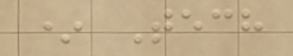* Tech
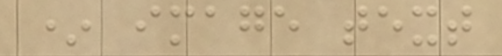* image text
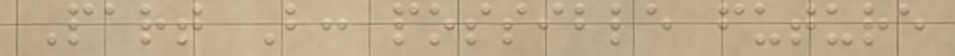Part B: possible future
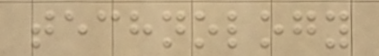technology
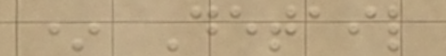* Detail
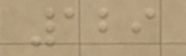129
